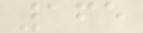165
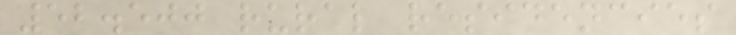52.500 rural residencies
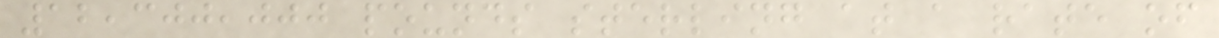12,300,000 pounds sterling at a rate of
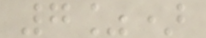7%)
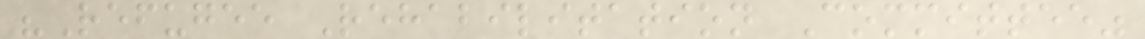"Refugee Rehabilitation Committee"
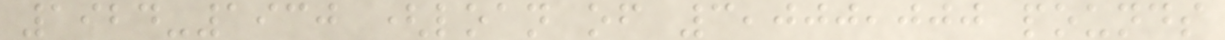1924-1930 (loan of 3,000,000 pounds
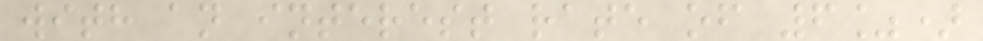with an interest rate of 6%)
